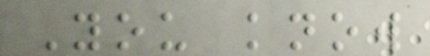You know
